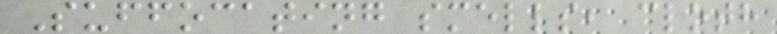Suffocating smells, cloth
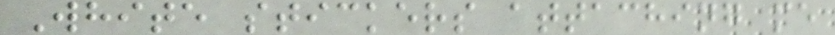White stickers attaching me
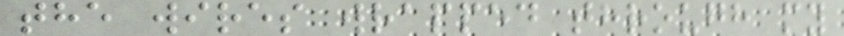the wires wrapped through my
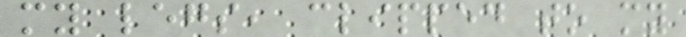my legs, clipped to my
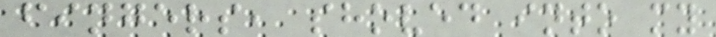fingers, shoved into my
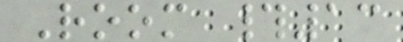Room #13
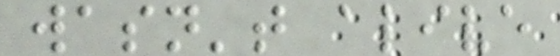wasn't alive
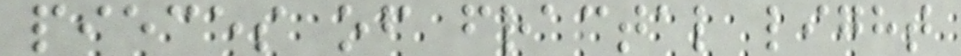pieces of fractal light
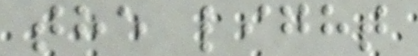the light
